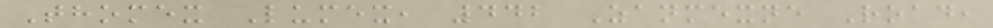Thomex Lumex, 442 Zanmexne Road,
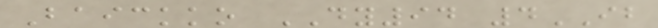Baickko DY94 4IB
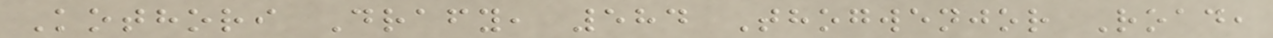Kothori Drafy, 584 Thogwenjor Road,
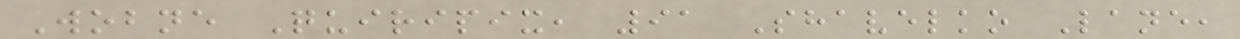Wobne Quiripix, 91 Shavelko Lane,
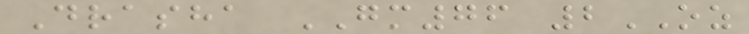Drasha GM76 2OZ
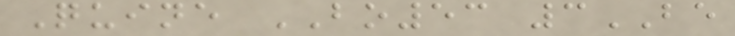Quine BO53 3BE
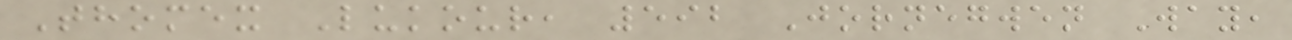Thomex Lukour, 592 Jornegwen Way,
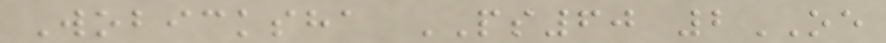Wobicksha PS60 2OE
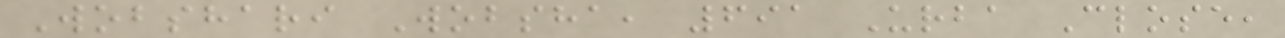Wobshari Wobsha, 691 Urba Close,
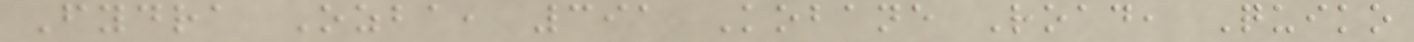Fydra Ozba, 391 Kobane Road, Quiko
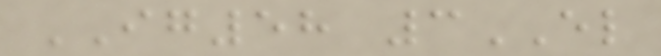IG58 3EL
